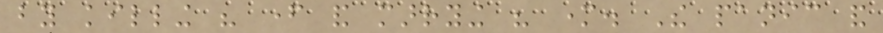by killing his father and marrying his mother. The panic and
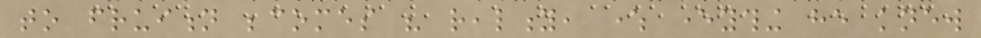to fruition becomes his reality, where everything he knew
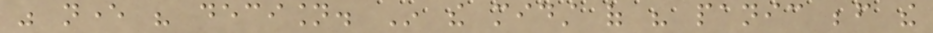was never his decision. In the midst of his panic before the
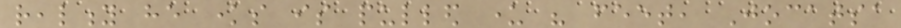reality he knows is pulled under his feet, Jocatsa
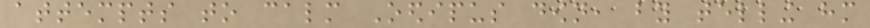attempts to calm Oedipus down, by telling him
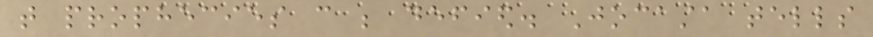that prophecies can be defied. Jocasta tells
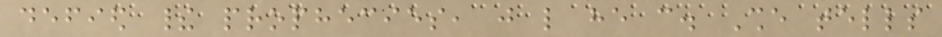defied their prophecies, just like he can. She tells
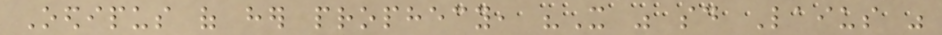Oedipus of her prophecy, "It was said Laius was
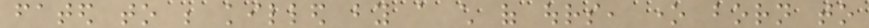fated to be killed by a child of ours, one born to
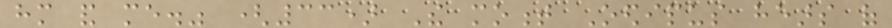him and me." (33) The moment Oedipus hears of
